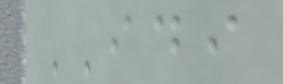IDI
